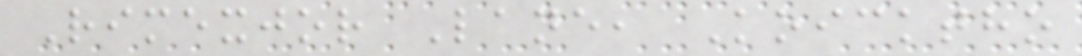Rimexjor Lane, Koicktho
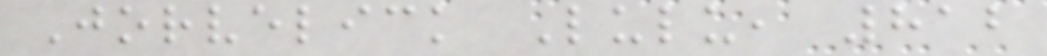Jorvelick Lulu, 812
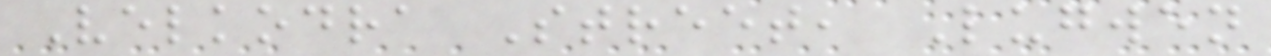Velkodra Street, Lugwen
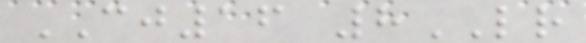CJ16 8LR
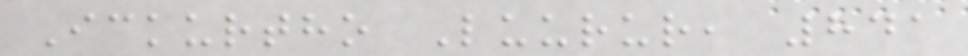Ickurtho Luurur, 841
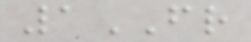1FR
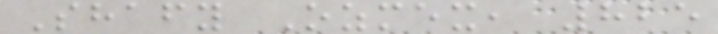Shafy Ozmex, 825
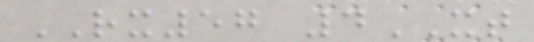RX57 4XT
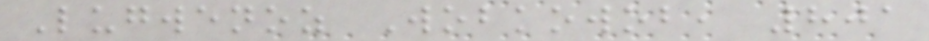Lugwenoz Wobkowob, 801
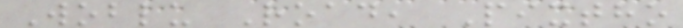Woblu Road, Pixtho
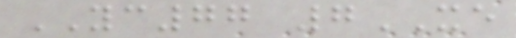YC77 7XE
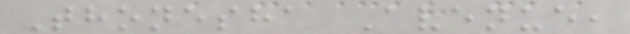Thonesha Avenue,
